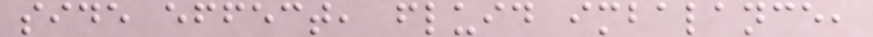side effect, fluid imbalance,
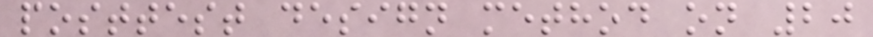posttest design method on 20
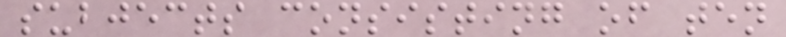subjects consisting of ten
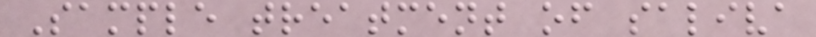Sample treatment of saliva
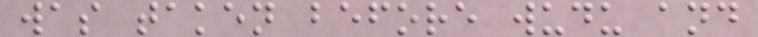was taken before wudu and
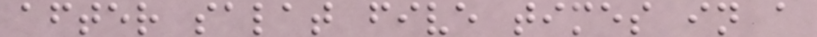after salat five times in a
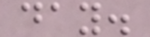day.
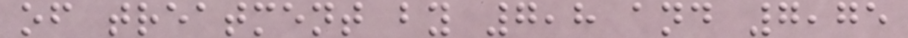of treatment by 7,8 and 7,75
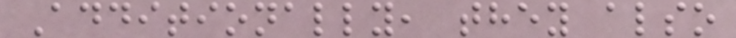Additionally, they also
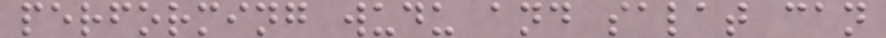performing wudu and salat can
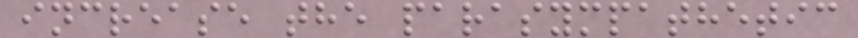increase the parasympathetic
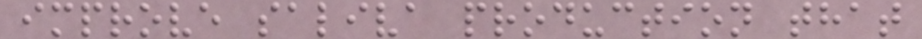improve saliva production that
